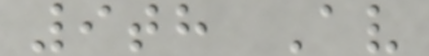9th Av
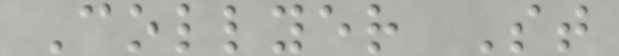Collyer St
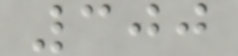300
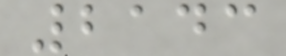2143
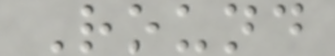Round
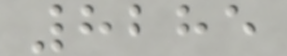8285
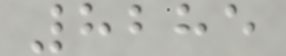8285
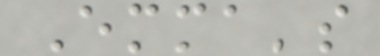Emma's
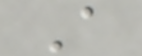A
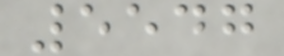5547
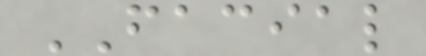FACIAL
